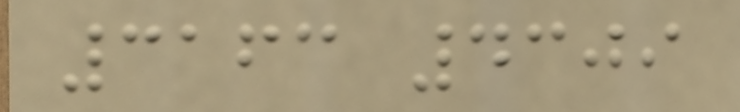3163 4309
